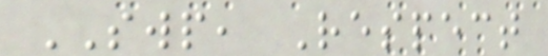SWP, Respect
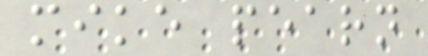mike pearn
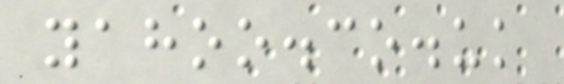yahoo.co.uk
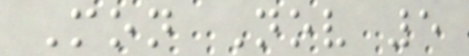Mon Nov 5
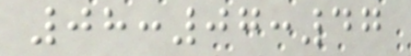08:07:47
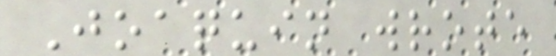Joaquin wrote
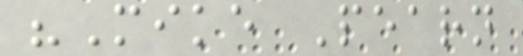"Mike Pearn
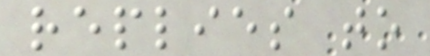replies to
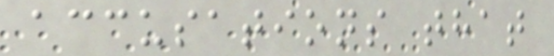accusations that
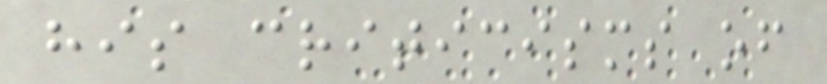his criticisms of
